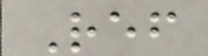Ref
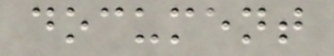document
